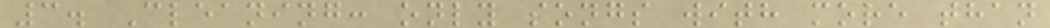3. Cleaning: only songs with more than
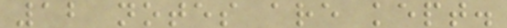12 notes are kept.
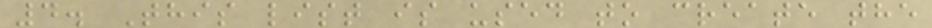4. This list is used to create the
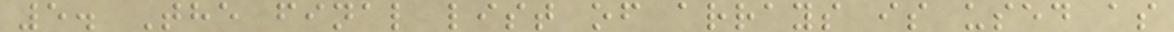5. The final list of arrays is used as
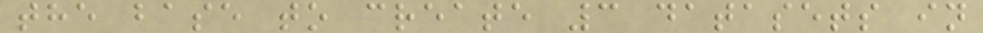the base to create 3 datasets in
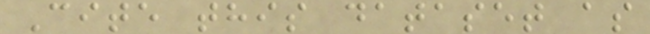Cite this dataset as
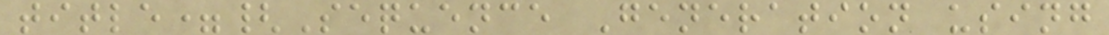title={Sequence Generation using
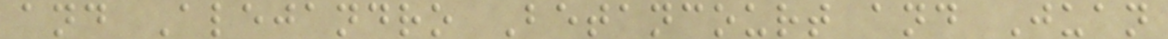and Alejandro Betancourt and Juan
